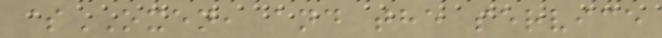$OXEN, and the service
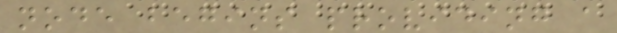node begins providing a
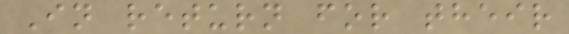In return for their
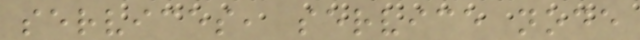services, service node
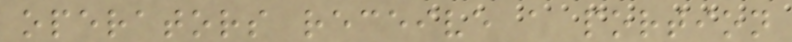operators receive a portion
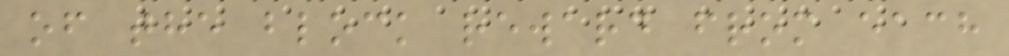of the block reward from each
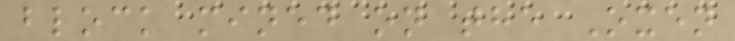block mined on the Oxen
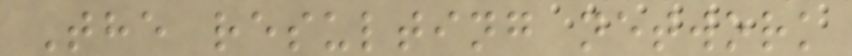The resulting network
